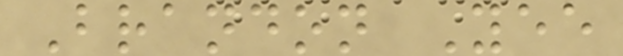Brandon Yee
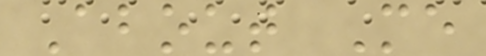About Me
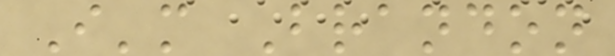I'm Brandon
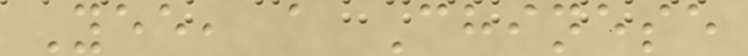Yee, a Chinese
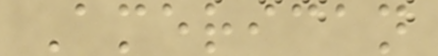American
